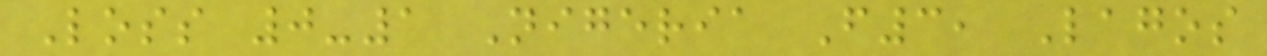Loss 0-1 Nigeria F3, Lagos
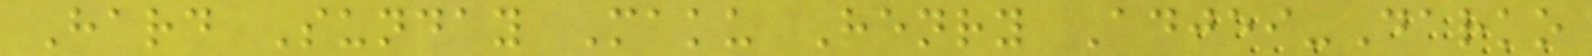Hard Sunday Maku Henry Adjei-Darko
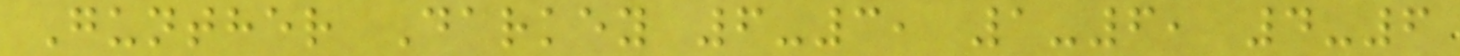Gunther Darkey 6-3, 1-6, 4-6
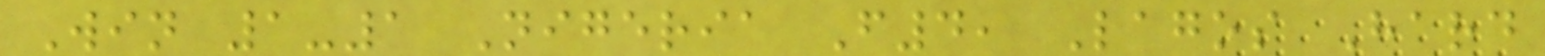Win 1-1 Nigeria F4, Lagos Hard
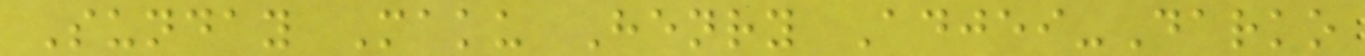Sunday Maku Henry Adjei-Darko
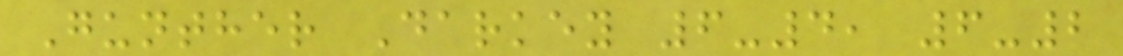Gunther Darkey 6-4, 6-2
